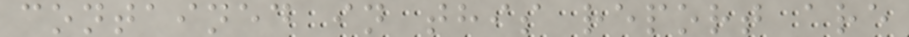contained in this report are
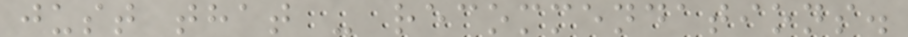just that - recommendations.
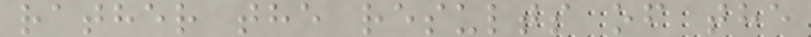rather the results of the
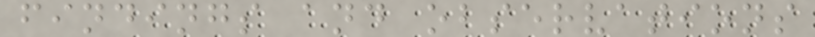findings and observations
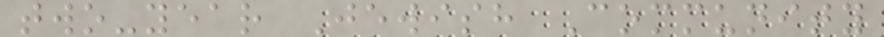two-year Jewish Community
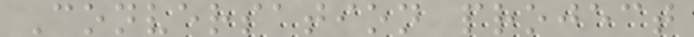Conversation project
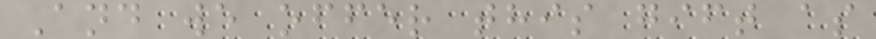And we offer this gift as
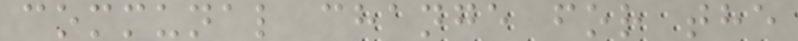communal change for the
